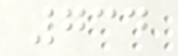734
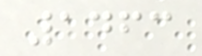1463
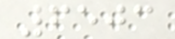6503
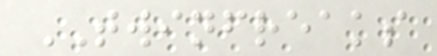TWINFREAKS
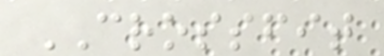CROSSFIT
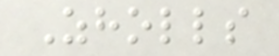Zholls
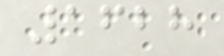1628
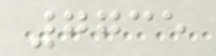7735
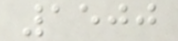1500
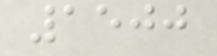1500
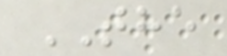THE
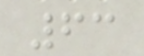63
